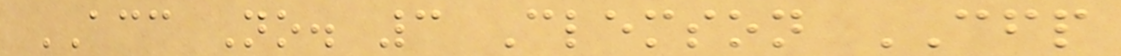ACC No. 3 Clemson CFP
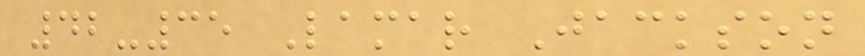42-35 Lamar Jackson
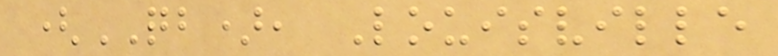(QB), Louisville
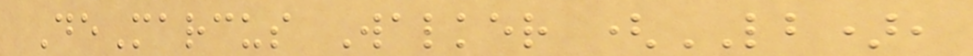DeMarcus Walker (LB),
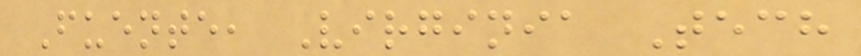Fuente, Virginia Tech
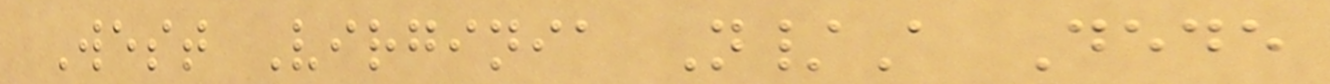West Virginia N/A Dede
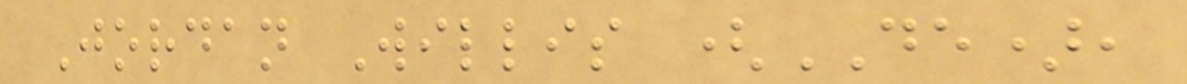Jordan Willis (DE),
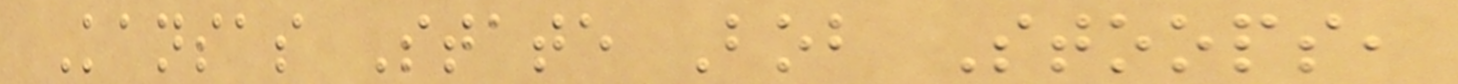Kansas State Bob Stoops,
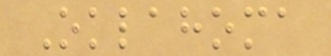Oklahoma
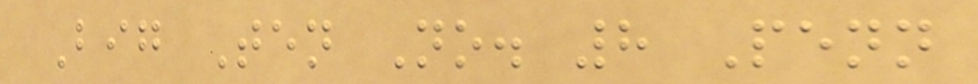Big Ten No. 8 Penn
